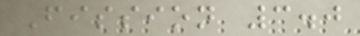Fission 3.0
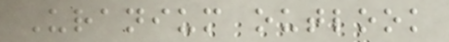Uranium outlook
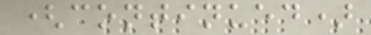(continued)
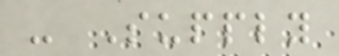- Supply
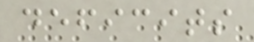deficits
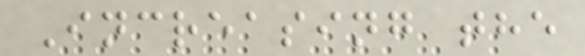Increasing the
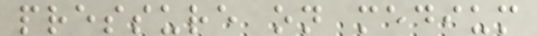pressure on medium
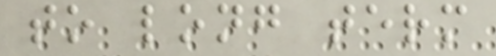to long term
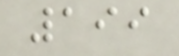199
